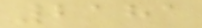2181
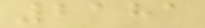2181
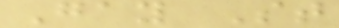Gay St
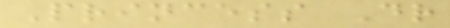Princess Dr
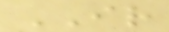IR
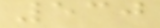530
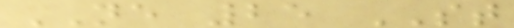NE 25 ST
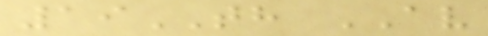19TH AV
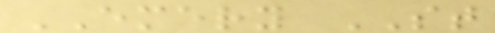EMERY ST
